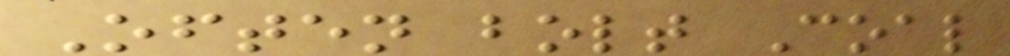Often bolt Coal
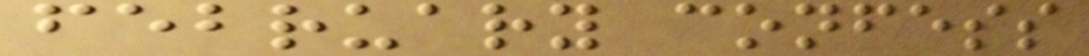february confess
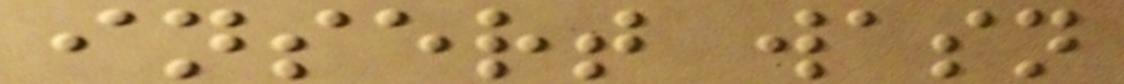insert wasn
